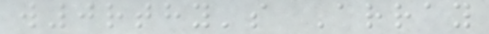w0rthy's Array
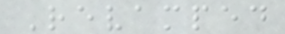Revamped
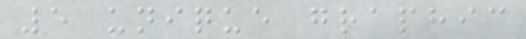5 unique graphic
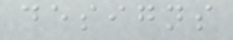designs
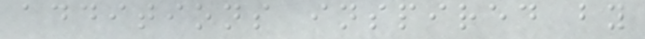additions inspired by
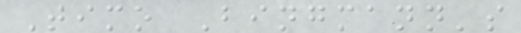Timo Bingmann's
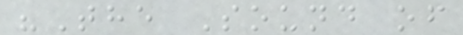"The Sound of
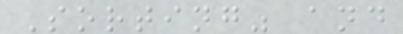Sorting" and
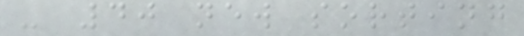- 40 new sorting
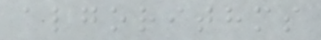algorithms
